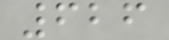626
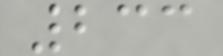233
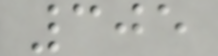305
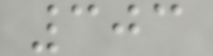303
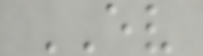EV
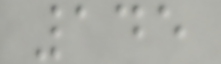145
